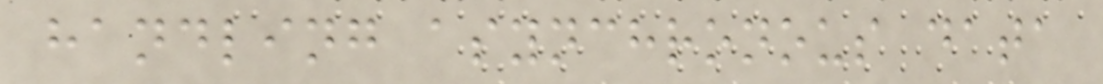handling asynchronous data
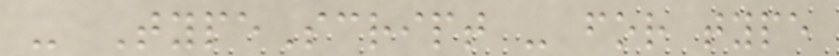- TypeScript - for type
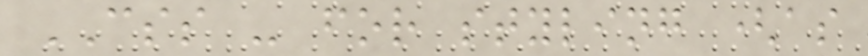CSS - for styling (as
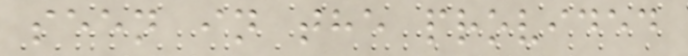seen in the provided
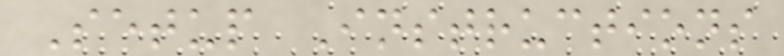Setup Instructions
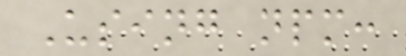Using npm:
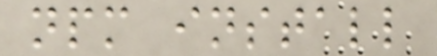npm install
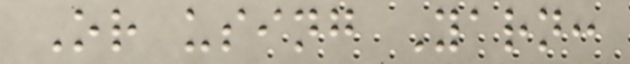Or using Yarn:
